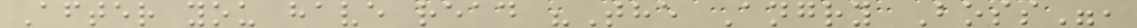After you have read "The Angry Boss",
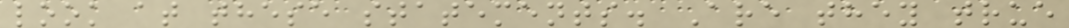look at these statements. Are they true
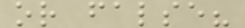or false?
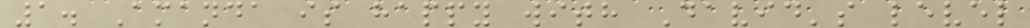1. Amanda is happy with David's level
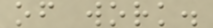of work.
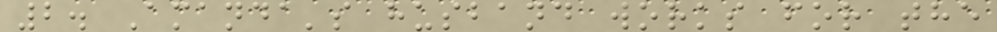2. Amanda's husband works for the
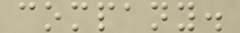company.
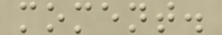moment.
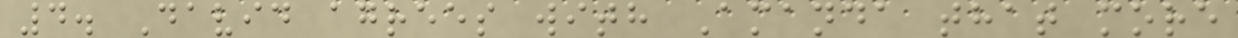4. David agrees with Amanda that more
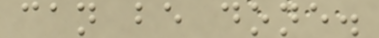can be done.
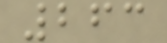263
